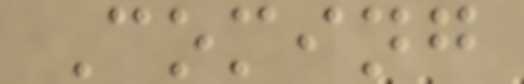Coming
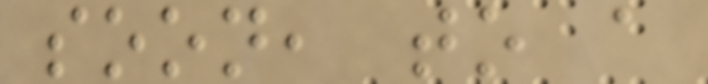soon, to a
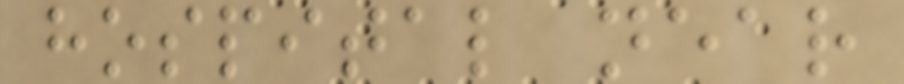hospital near
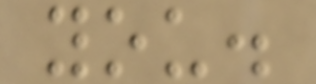you.
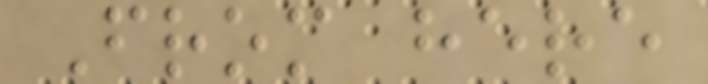From here
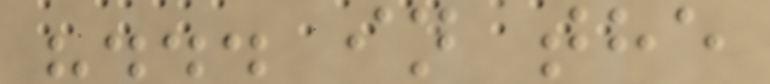"... in the
